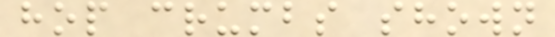hop crumbs shown
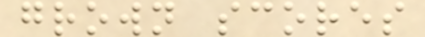grown scores
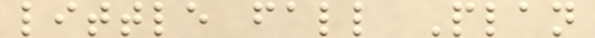little fall Plan
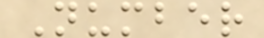Number
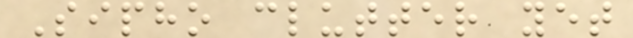Sipho clutter yet
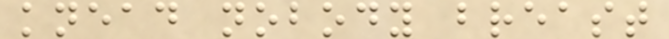knead nobody breast
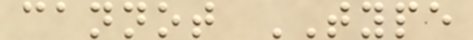cannot TYPE
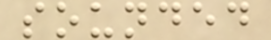sounded
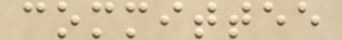committee
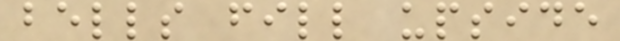bells fill upside
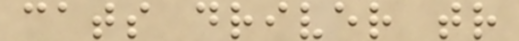cats driver tr
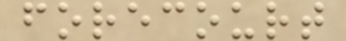forecourt
